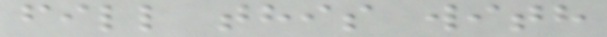fill this with
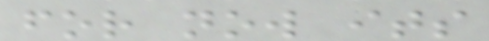for now its
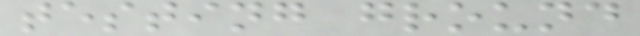testing ground
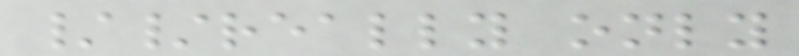//really only
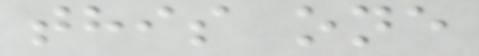this one
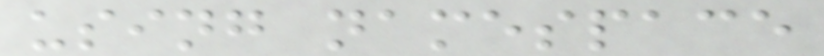using namespace
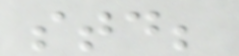std;
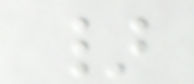}
